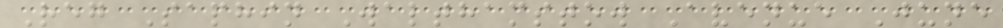Reg Saphin Walthamstow Avenue June
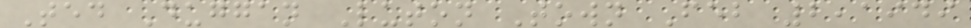Ted Duggan Luton Town Feb 2,1949
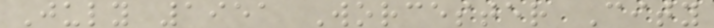July 1951 Worcester City
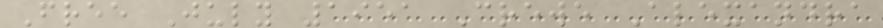Free July 1951 Crewe Alexandra
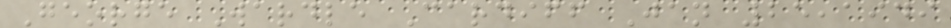George Wardle Cardiff Jan 25,1949
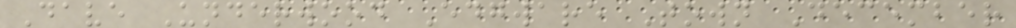Dave Underwood Edgware Town December
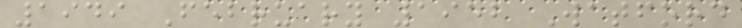1949 February 1952 Watford
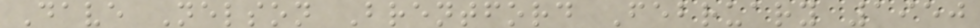Dave Nelson Brentford February 1950
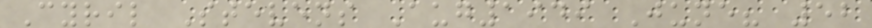Cyril Stevens Aug1949 June? 52
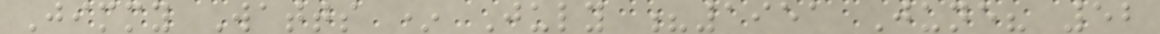Jimmy Watts * July ?1951 June? 52
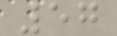57
